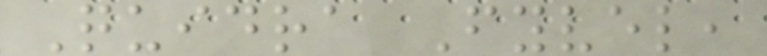Quidra Fyvel,
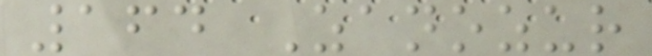164 Zanozur
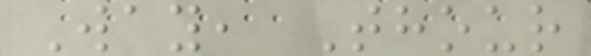Way, Thour
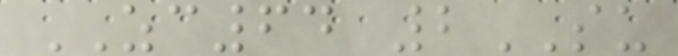ZC64 2SU
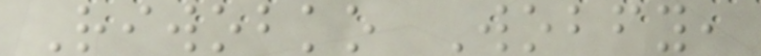Riwobko Wobfy,
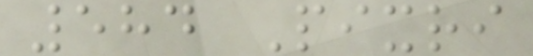584 Pixri
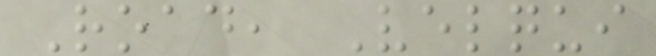Road, Velqui
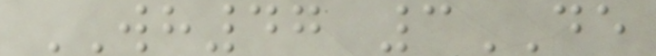WH47 3DE
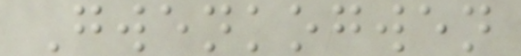Gwenkogwen
